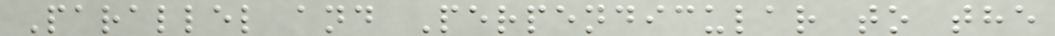Parallel and Perpendicular to the
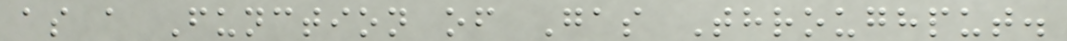as a Function of Gas Throughput.
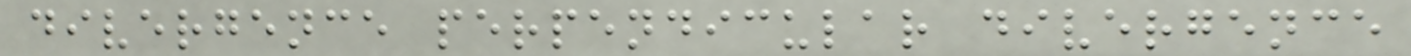divergence perpendicular divergence
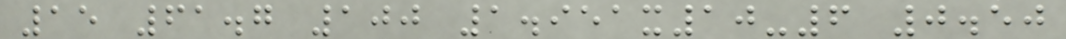15 61.7 100 1.951x10-6 0.50
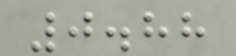0.88
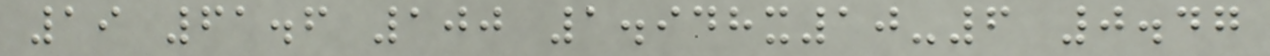19 61.6 100 1.948x10-6 0.47
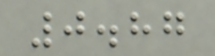0.87
